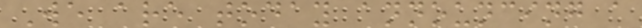We are today announcing a
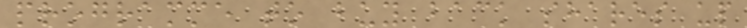programme to buy back shares up
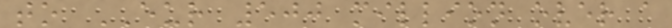to EUR 500 million over a
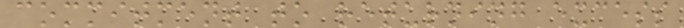commitment to returning excess
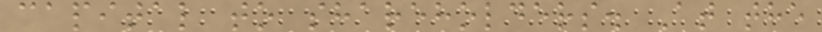capital to shareholders. At the
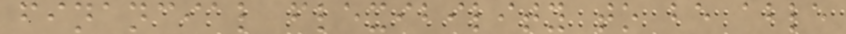financial flexibility to be able
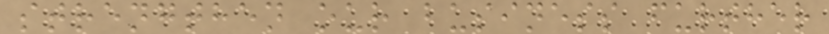strengthen our business further
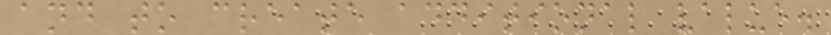and to create additional value.
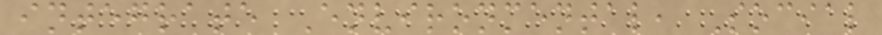integrate Environmental, Social
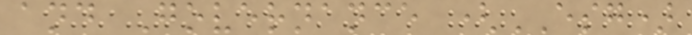and Governance (ESG)
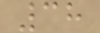38
